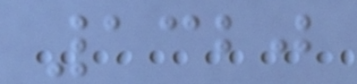1320
